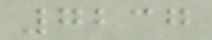7237
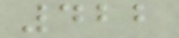422
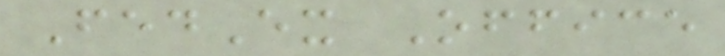FedEx Office
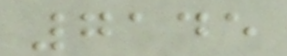7145
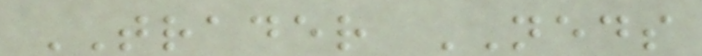TRADER NEDS
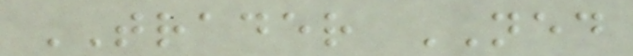TRADER NED
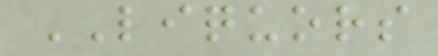LIQUORS
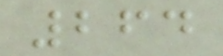264
